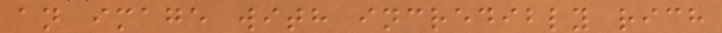an image with incredibly rich
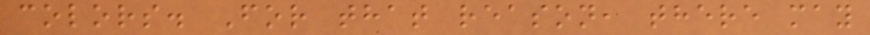colors. For that reason, there may
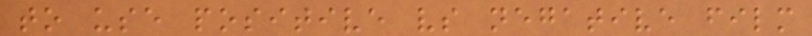to use positive vs negative film
